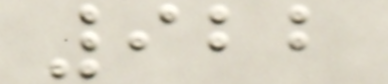922
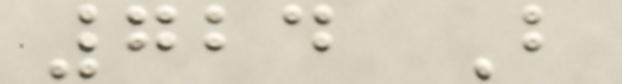724 B
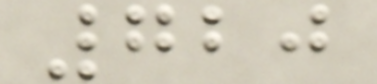720
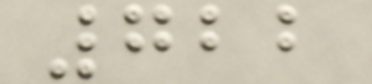722
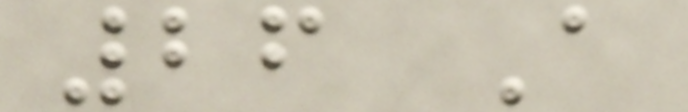26 A
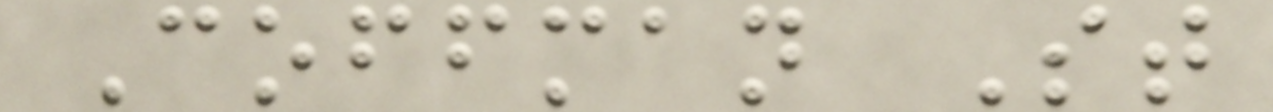Coffman St
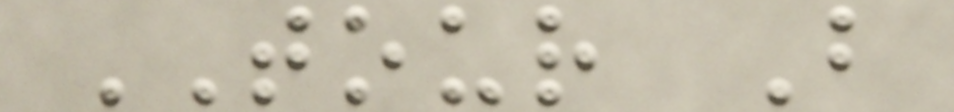TOUR B
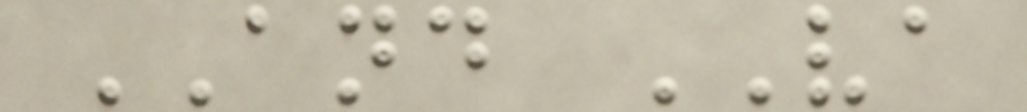AND VA
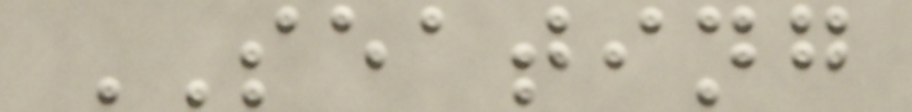SEATING
